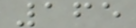165
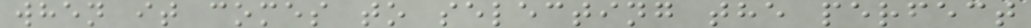when it comes to selecting the perfect
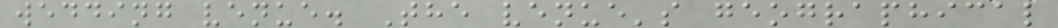wedding venue. The venue's geographical
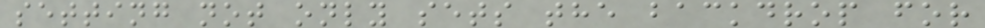setting not only sets the backdrop for
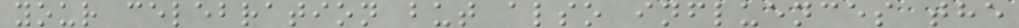your celebration but also influences the
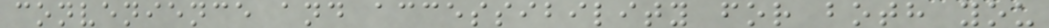convenience and accessibility for both you
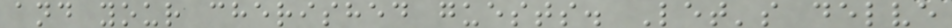and your cherished guests. Let's delve
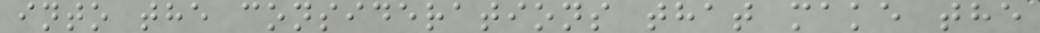into the considerations that make the
